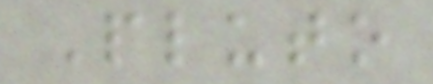Pluto
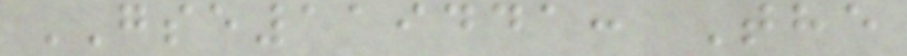GSE119441: The
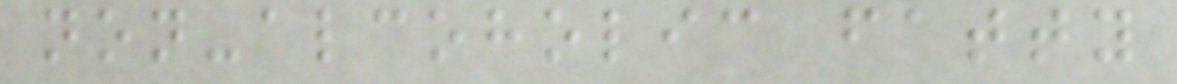non-alcoholic fatty
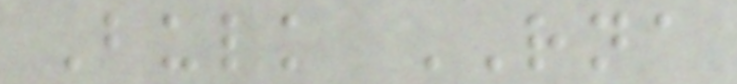Bulk RNA
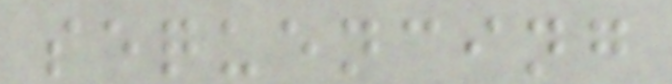sequencing
